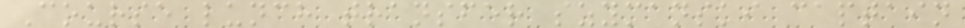Course lunch transfer szymanski captain
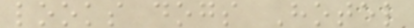looks dogs Hotel
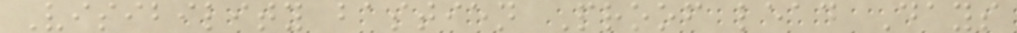Visibility bastien Proof lead Days
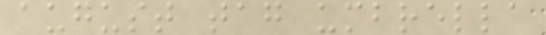august tag umbrella
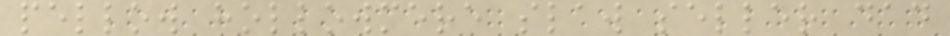pellow hollowmere slaw seller dad
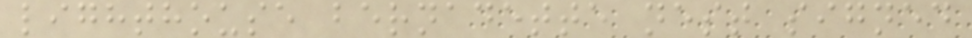lighthouse bernadette nest signed
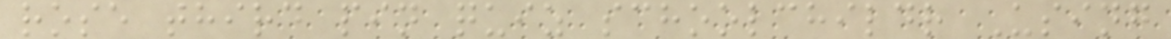rose third pin quiz schoolchildr Using
